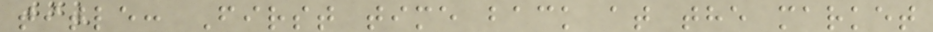title: First time back at the market
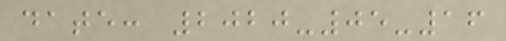date: 2020-05-16
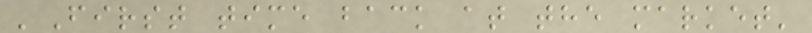'First time back at the market'
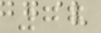77
